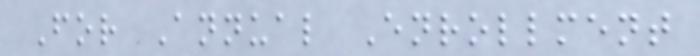For Annual Enrollment
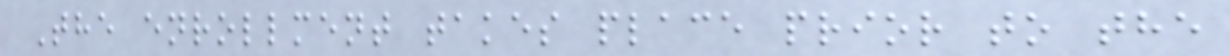The enrollment takes place prior to the
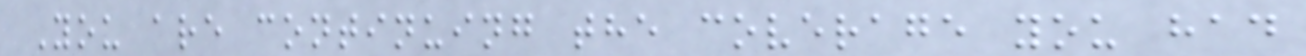You are continuing the coverage you had
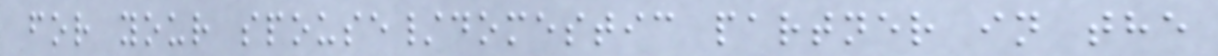for your spouse/domestic partner in the
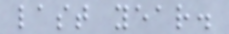last year.
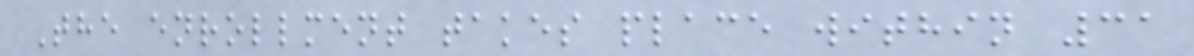The enrollment takes place within 31
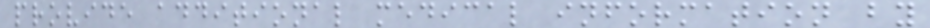provide additional medical information by
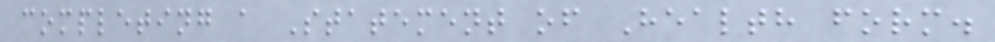completing a Statement of Health form.
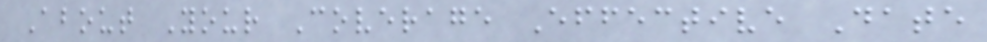About Your Coverage Effective Date
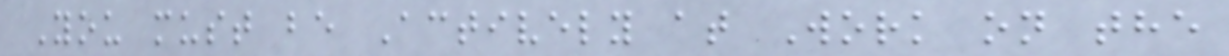You must be Actively at Work on the
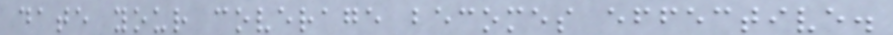date your coverage becomes effective.
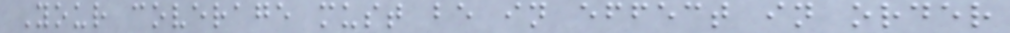Your coverage must be in effect in order
